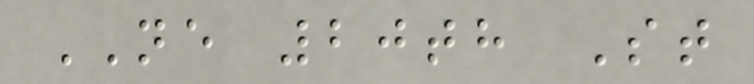NE 20th St
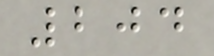204
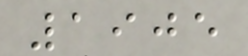1905
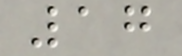17
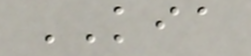KIA
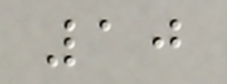10
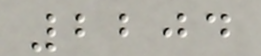2204
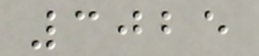3025
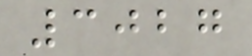3027
